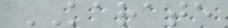KARATE
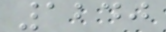1240
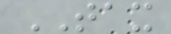TAX
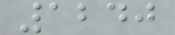1240
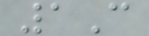1C
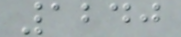1240
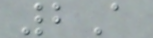2A
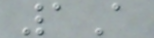1A
